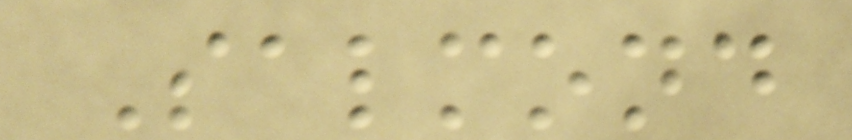Salmond
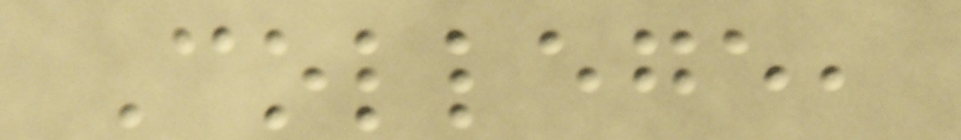College,
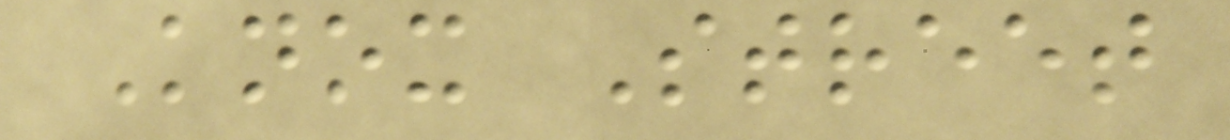Knox Street
